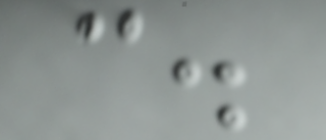c.
